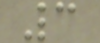3
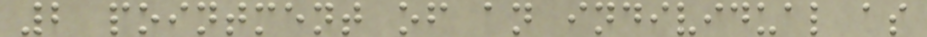2 pointment of an individual as
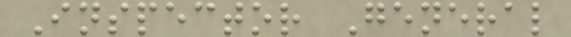Inspector General
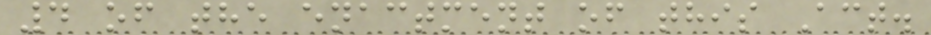4 of the enactment of this Act.
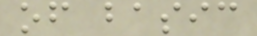of basic
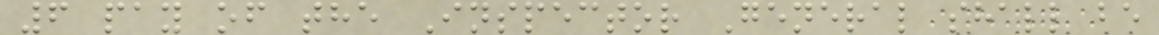6 pay of the Inspector General shall be
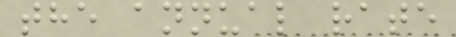the annual rate
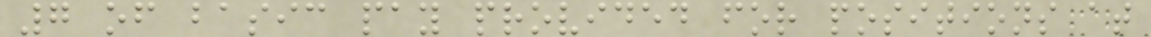7 of basic pay provided for positions at
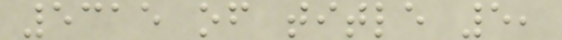5315 of title 5,
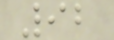92
